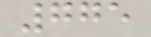775
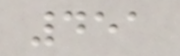451
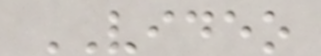VIDEO
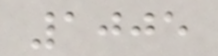1005
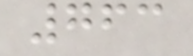763
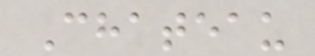Chateau
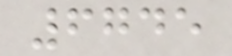6745
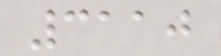3110
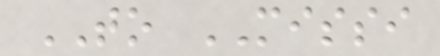TO MISSI
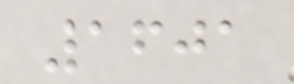1601
